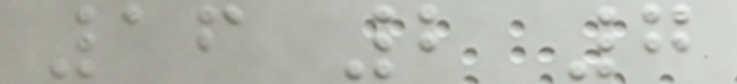16 2 7
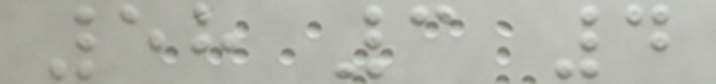58 3 4
